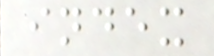index
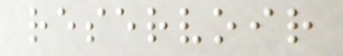reservoir
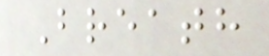Breath
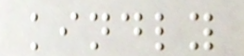kindly
